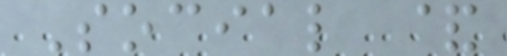Social &
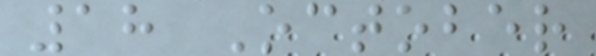18 October
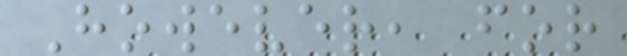However, for
